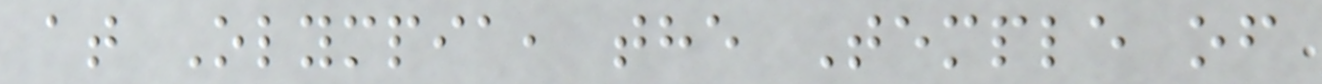at Olympia, the Temple of
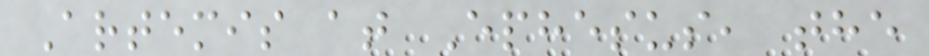Artemis at Ephesus, the
